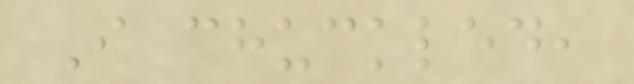I chuckled,
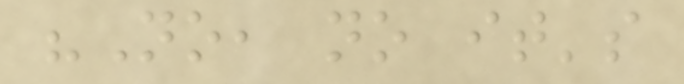"No, no it's
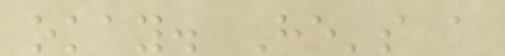okay. He's a
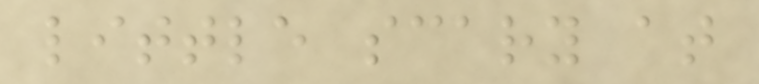little scary at
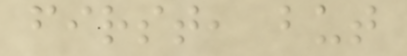first, but
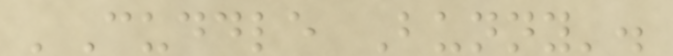'Cuddle Bunny'.
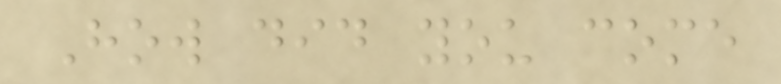How did you come
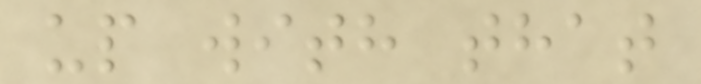up with that
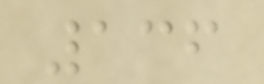136
